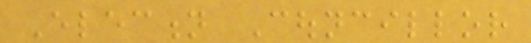Election Councillor
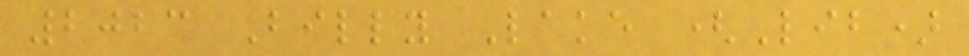2023 Billy Lake (Lib)
